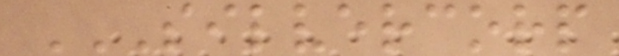SILVERCORP
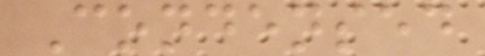Condensed
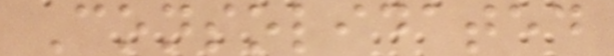Consolidated
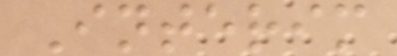Interim
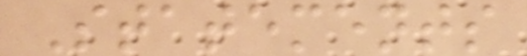Statements
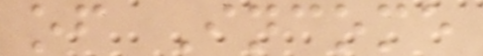of Income
